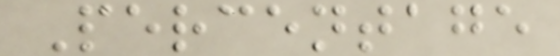Percentage
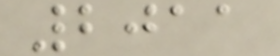2011
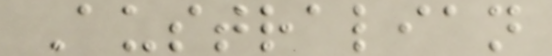Australian
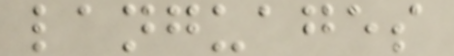languages
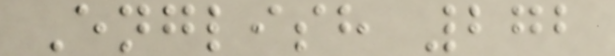English 272
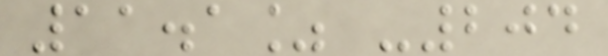11.1% -204
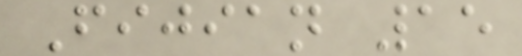Fijian 15
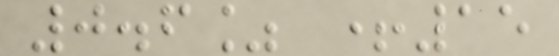0.6% +15
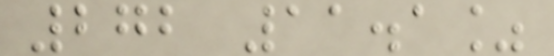272 11.1%
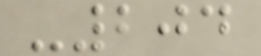-204
